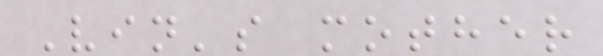Vin's mother
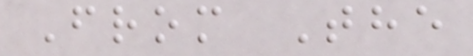From The
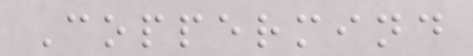Coppermind
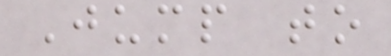Jump to
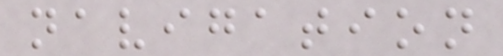navigation
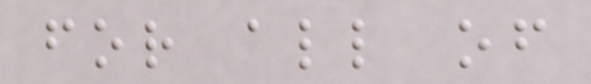for all of
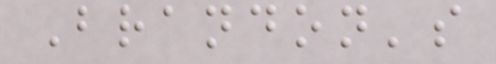Brandon's
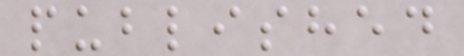published
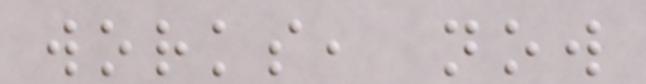works, now
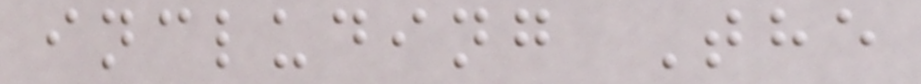including The
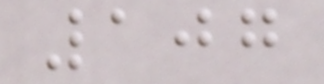107
